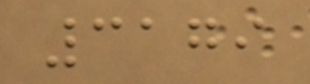3179
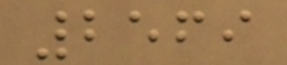2569
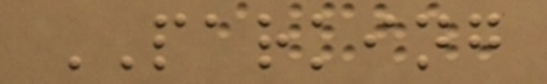PARKING
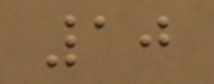10
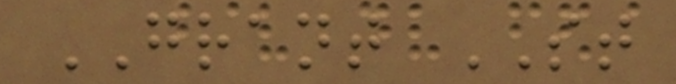GRANT ST
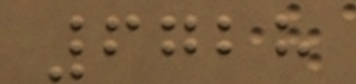6728
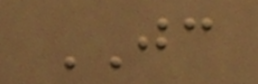JC
